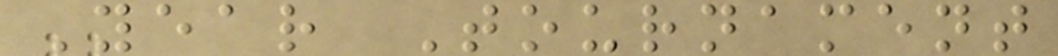Year Tournament
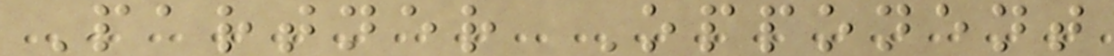Partner Opponent
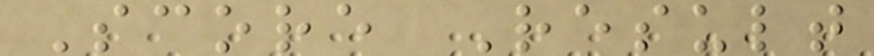Score Result
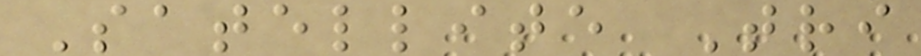Satellite Tri
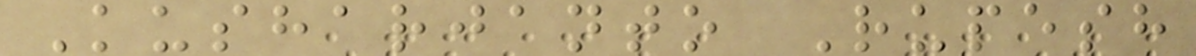Kusharjanto Rupesh
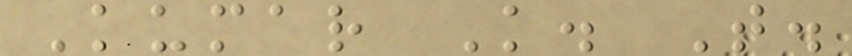Kumar K. T.
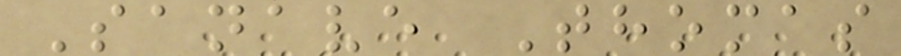Sanave Thomas
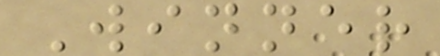Winner
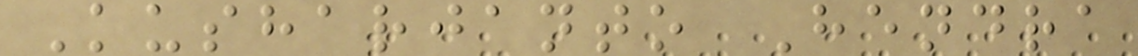Kusharjanto Hendra
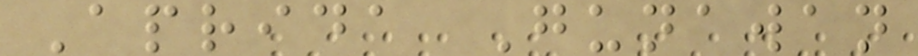Aprida Gunawan
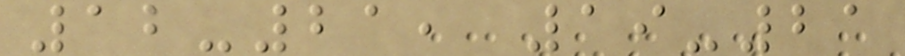12-21, 19-21
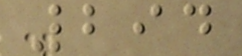294
